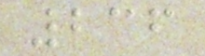236
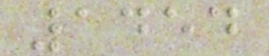1454
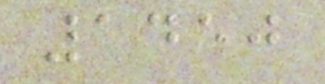1450
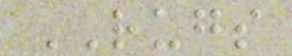RUGS
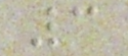3
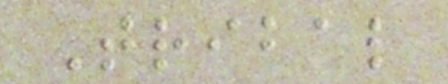Tribal
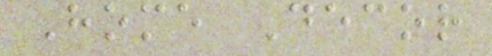Home Decor
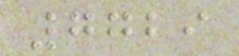7729
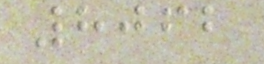8062
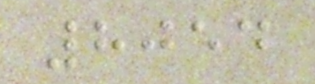8054
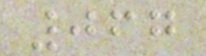067
